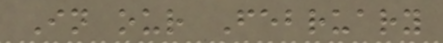In our February
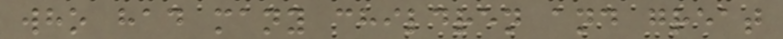who had many children and great
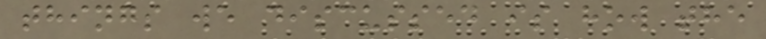things we discussed is how the
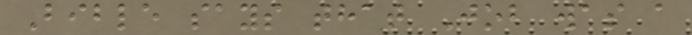Bible says that Job was a
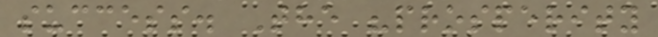success. The "prosperity
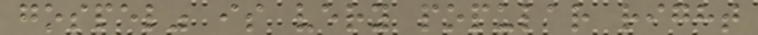gospel" is very popular right
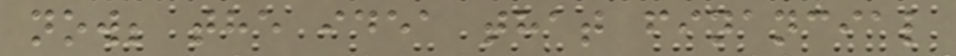now; the idea that financial
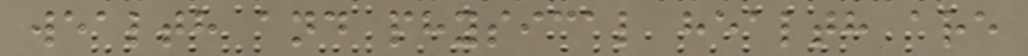wealth and physical health are
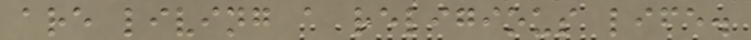are living a religious life.
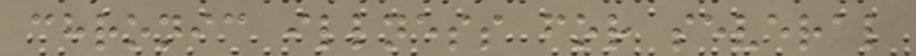chronic illness for several
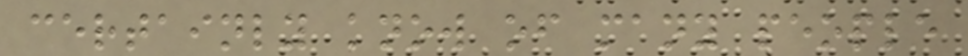certainly know of many people
